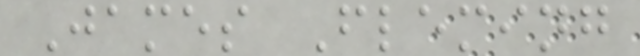James Fleming
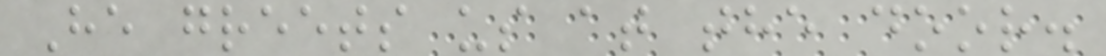He greets us at the door.
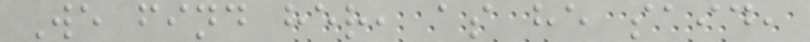We find her, as he said,
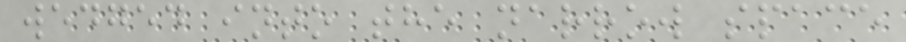wedged into the narrow space
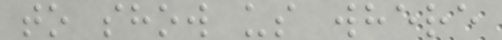to show us where
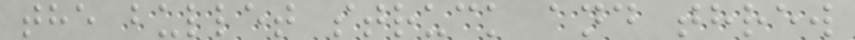the bullet struck and threw
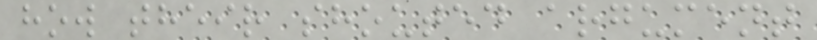how their shouted argument
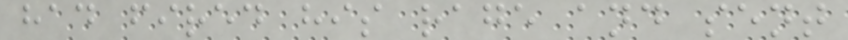had fired his rage and sent
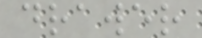drawer
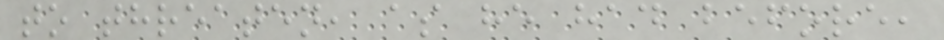to threaten, as he had before,
